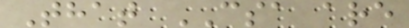That CSA are
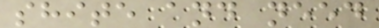shite and need
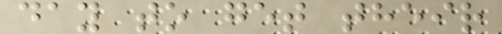day to get their
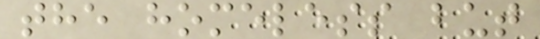the homeless but
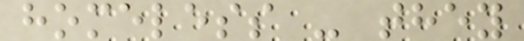homeless - they
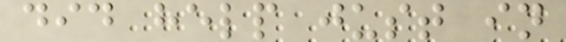did help just in
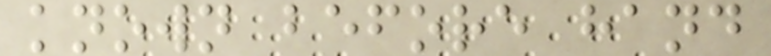known before hand
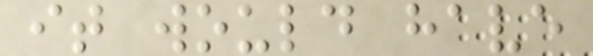it would have
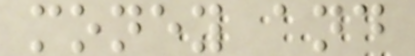money and
